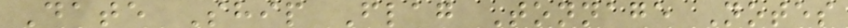Date Ship Flag Tonnage Notes
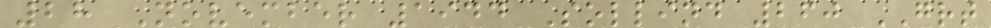28 November 1944 Sollind 260 GRT
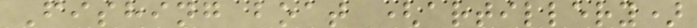Fishing boat (artillery)
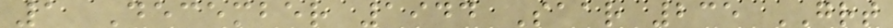1 December 1944 Saar 235 GRT
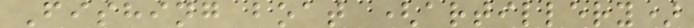Fishing boat (artillery)
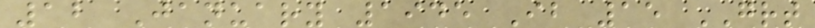12 January 1945 Ib 15 GRT
